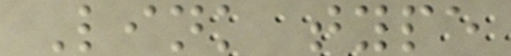Link type
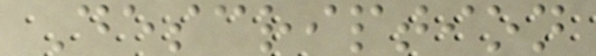Description
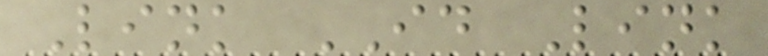Link ID Link
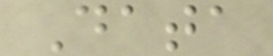Data
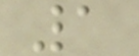1
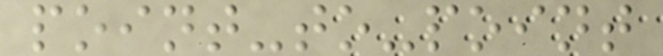point-to-point
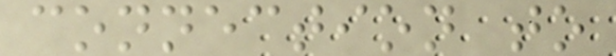connection to
